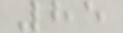85
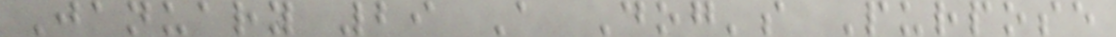January 29 A Dog's Purpose
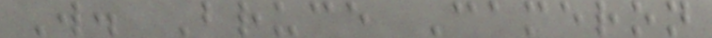W. Bruce Cameron
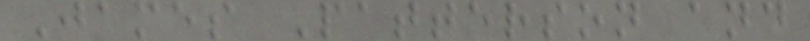James Patterson and
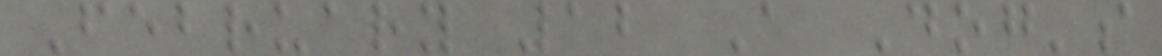February 12 A Dog's
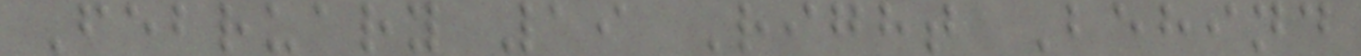February 19 Right Behind
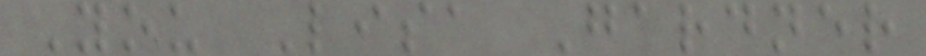You Lisa Gardner
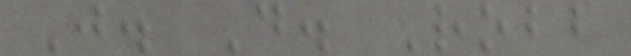J. D. Robb
